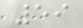59
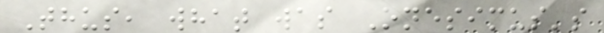Thus, what was Onesimus's
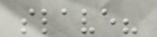slave?
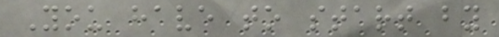You have to start by
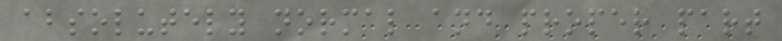absolutely normal and proper part
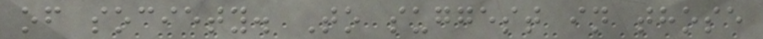of society. To suggest in those
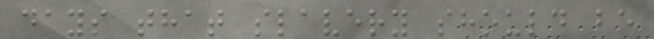days that slavery should be
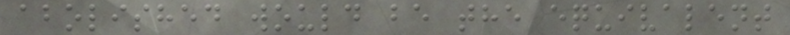abolished would be the equivalent
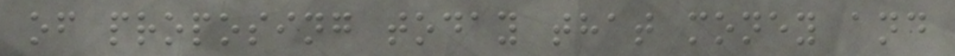of proposing today that money and
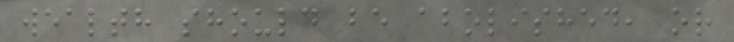wealth should be abolished, or
